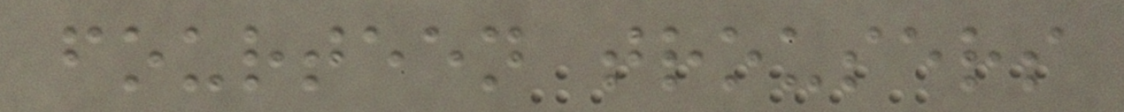fourteen trousers
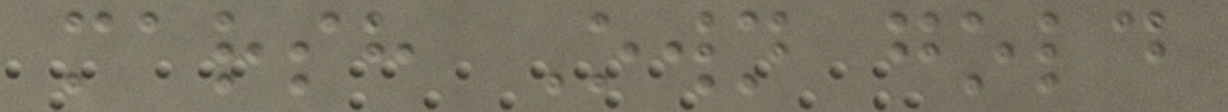marsh Own gold
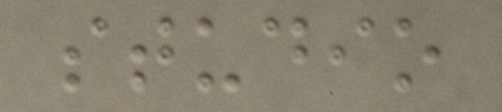studio
